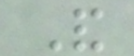And
